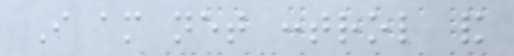I am net control and
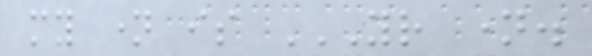my name is YOUR NAME.
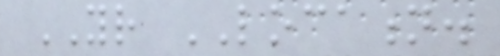YOUR LOCATION.
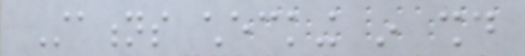Stations checking in should
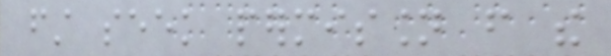first seek permission from the
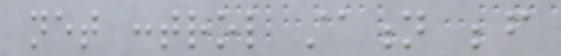net control station before
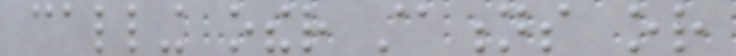calling other stations or
